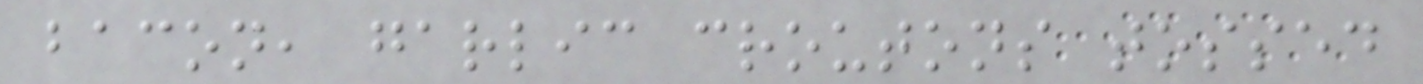bacon, garlic croutons tossed
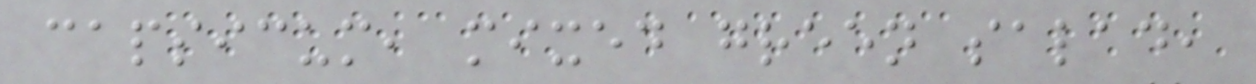capsicum, mixed green salad,
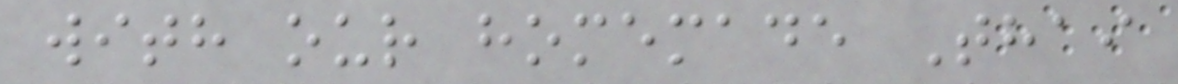with our homemade Thai
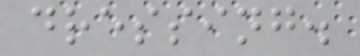dressing.
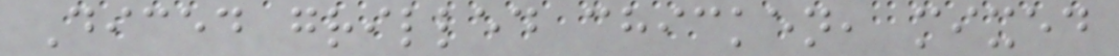Diced grilled chicken, mixed
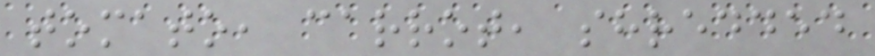tomato, carrot, shredded
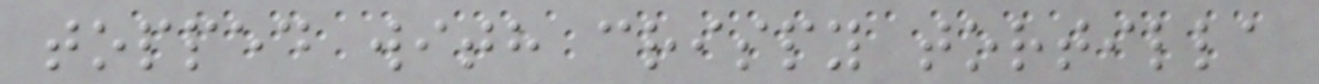topped with crispy tortilla
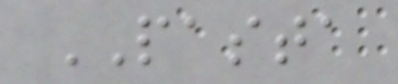PASTA
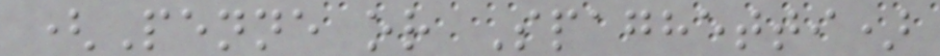(Penne or Spaghetti)
